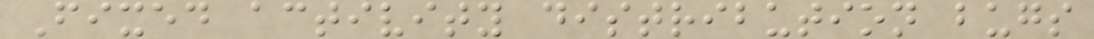Fixed activity distribution bugs
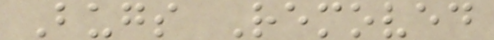Bugs Removed
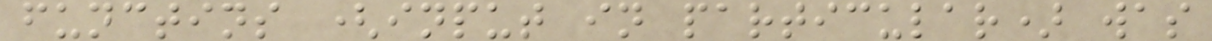functins (input in particular) was
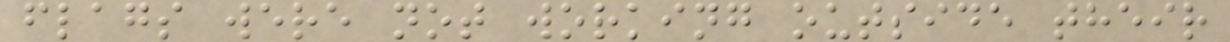flags were not working outside their
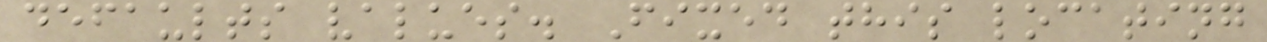defaults values. Fixed this locating
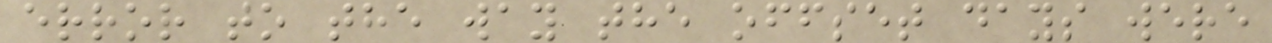error to the way the offset days were
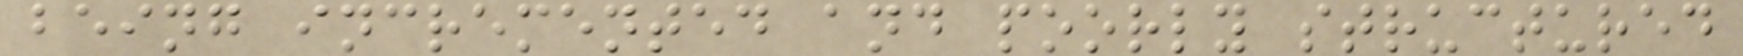being incremented and poorly structured
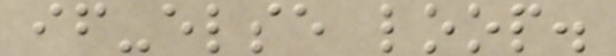if-else loop.
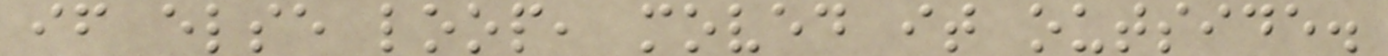if else loop, moved it outside.
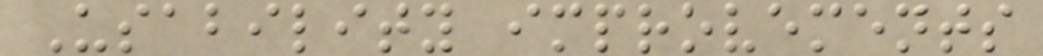Usability improvements
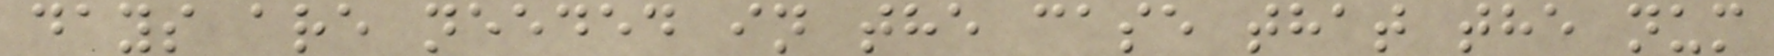days are needed in the case that the num
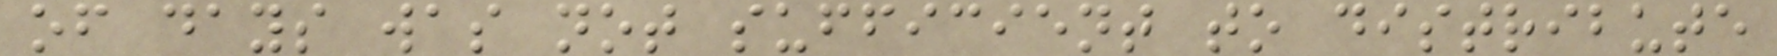of days was not sufficient to distribute
